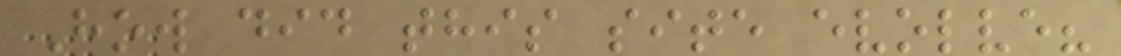How did this site evolve?
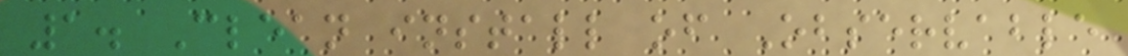1. Clean install of Observable
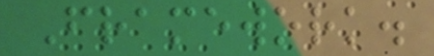Framework.
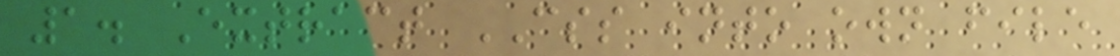1. Extract CSS into own file
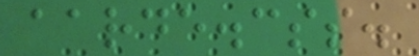aarde.css.
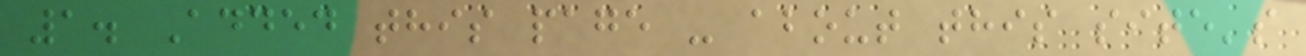1. Added this page - about this site's
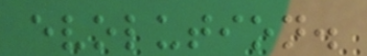evolution.
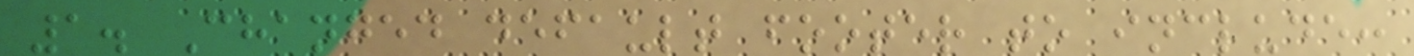1. Changed default footer to include:
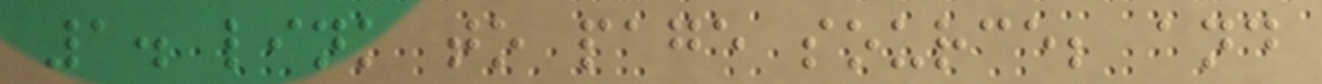1. link to page source; and
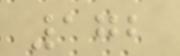172
